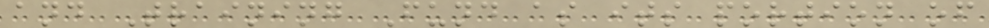and Training Fund as its portion of
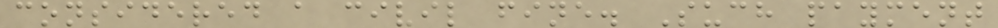considered a civil fine. Such payment
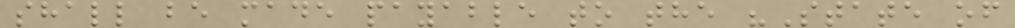shall be made payable to the "State of
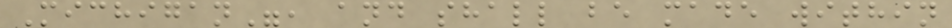Michigan", and shall be made within
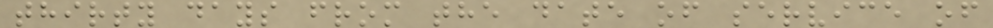thirty days from the date of service of
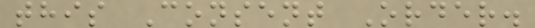this Consent Order.
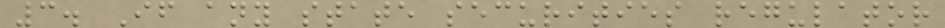3. If any state securities regulator
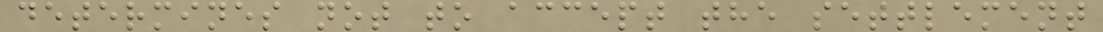determines not to accept the settlement
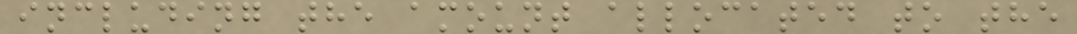including the amount allocated to the
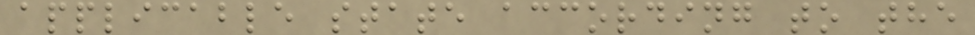applicable state according to the
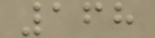168
